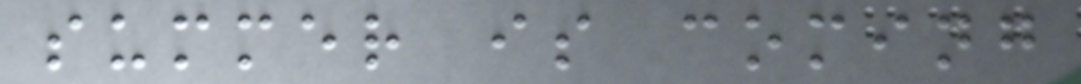summer is coming
